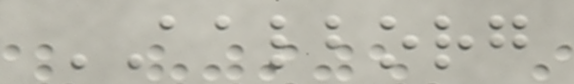AALBORG
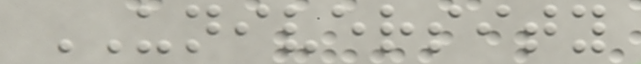UNIVERSITY
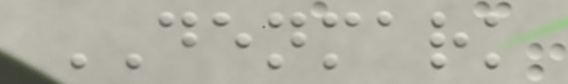DENMARK
